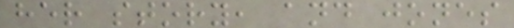her story, and jones
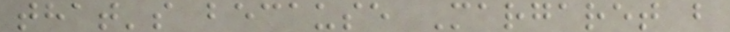that's because Margaret b
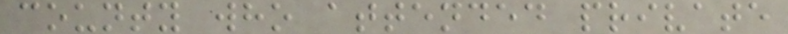county who attended private
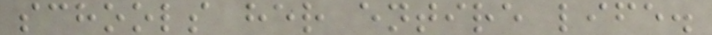schools her entire life.
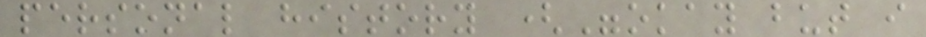personal history ("okay but i
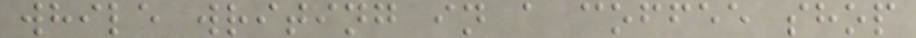while writing in a coffee shop
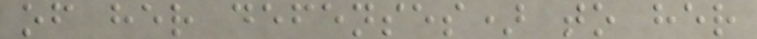of her defenses) to her
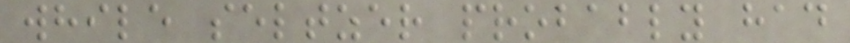while seltzer probably had
